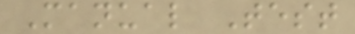Manual Test
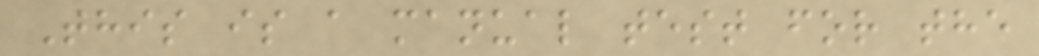This is a manual test for the
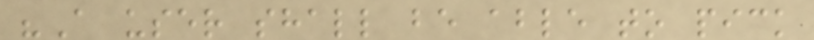"A user shall be able to pick
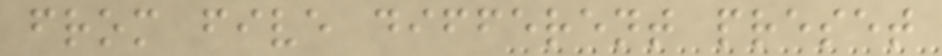from five different preset
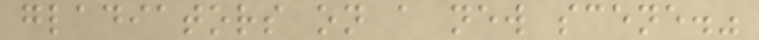gladiators on a new scene."
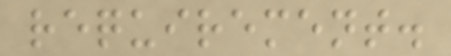requirement.
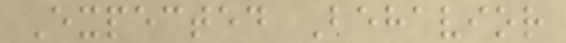Expected Behavior
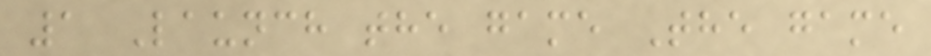1 Launch the game The game
